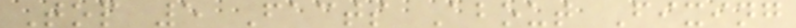Top 5 Facts About Fixing
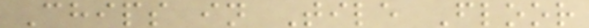Chips in Tile Floor
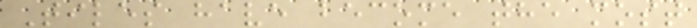Tiles have become the most
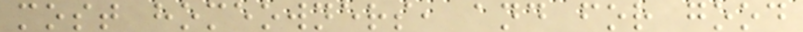most homeowners, and for good
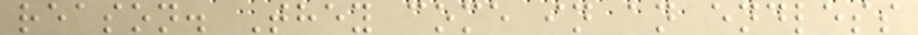reason. They come in an endless
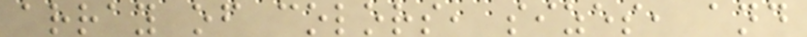array of colors, sizes, and
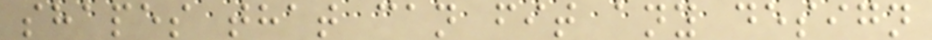shapes that can fit any design
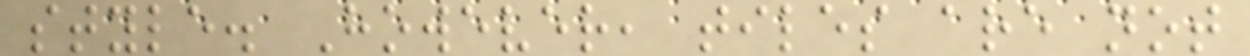style. However, tiles are not
